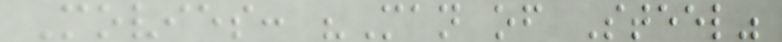Movies: "Man of Steel"
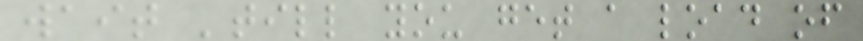wait 'till you get a load of
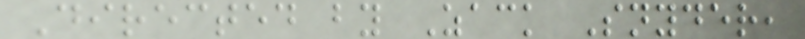Directed by Zack Snyder,
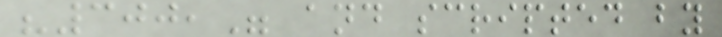"300," and scripted by
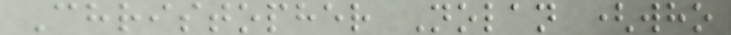Christopher Nolan (who
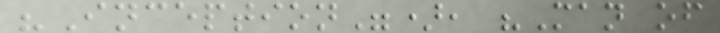"Inception"), "Man of
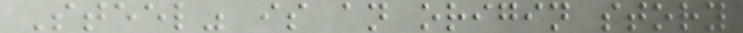Steel" is an origin story
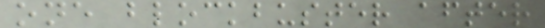one blockbuster after
